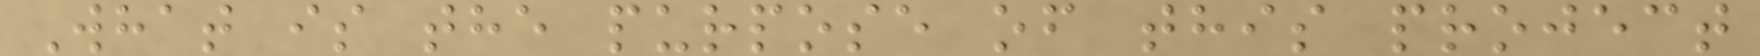What is the purpose of this project
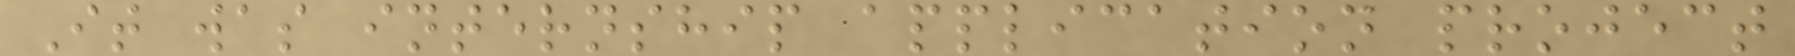It was internship application project
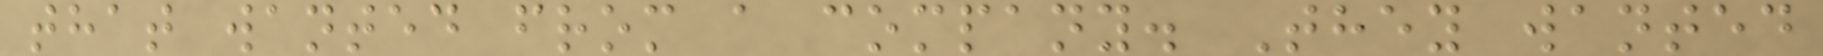that wanted from a company. They wanted
